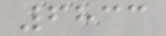6833
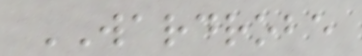WARDROBE
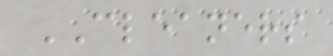CLEANERS
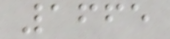1665
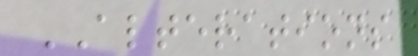ALTERATIONS
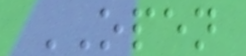OPEN
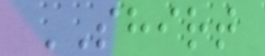SHIRT
